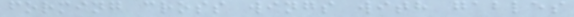forming cross wings with gables
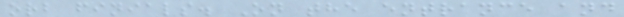orb finials. On the entrance and
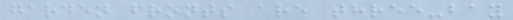garden fronts are three-bay
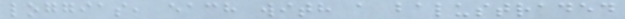loggias, each with a balustraded
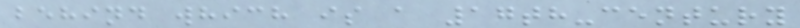behind which is a 17th-century
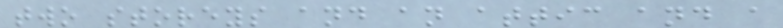two storeys and an attic and a
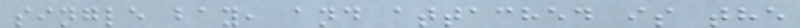single bay, and attached is the
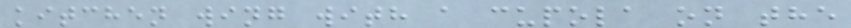kitchen wing with a cupola on the
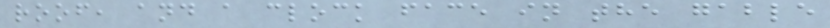roof, and a clock face in the gable
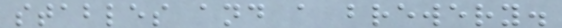stables and a brewery.
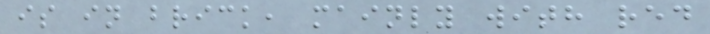is in brick, mainly with red
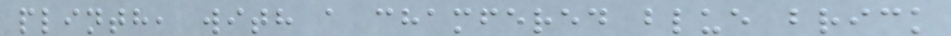plinth, with a chamfered blue brick
